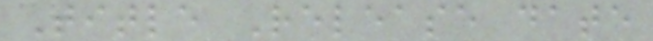Title Release date
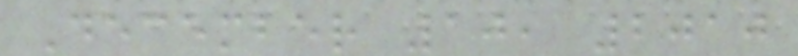December 10, 2010
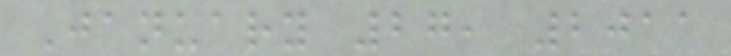January 27, 2011
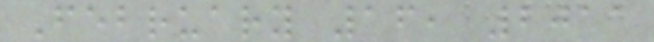February 16, 2011
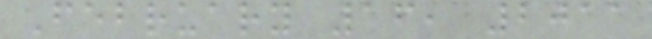February 16, 2011
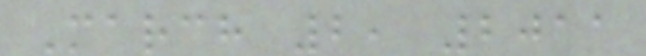March 2, 2011
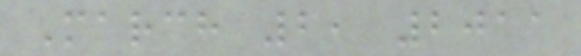March 2, 2011
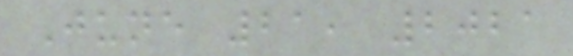June 21, 2021
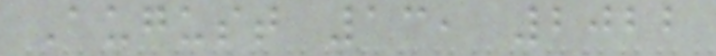August 13, 2022
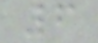6
